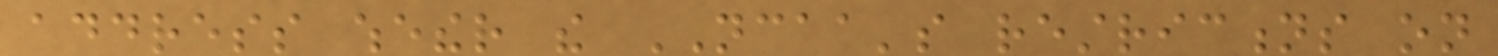address whether the NCAA's restrictions on
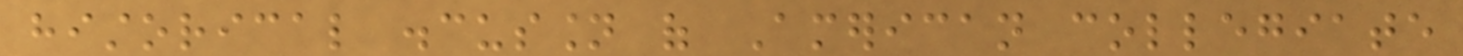historical discussion of American collegiate
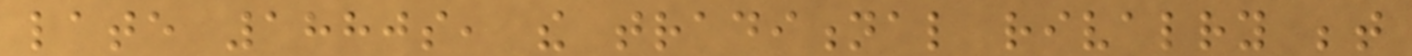late 1880s, the traditional rivalry between
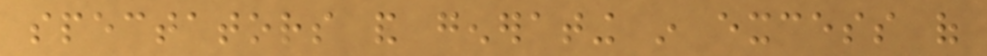spectators and generating in excess of
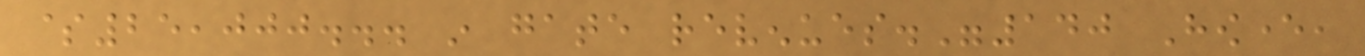$25,000... in gate revenues."140 However,
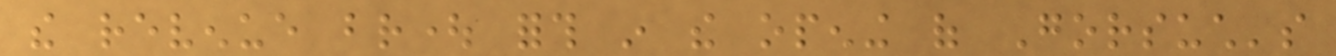the revenue brought forth in the opening of Gorsuch's
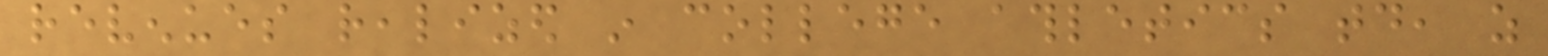revenues realized in college athletics today, as
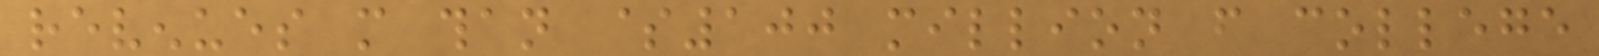revenues more than $100 million from college
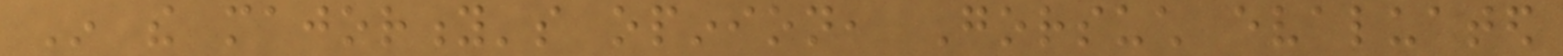In the majority's opinion, Gorsuch evaluated
